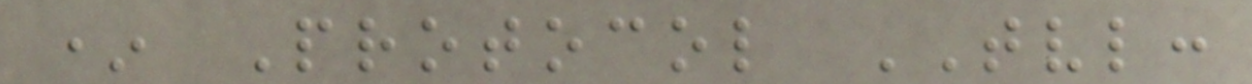* Protocol TVL:
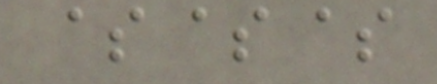$$$
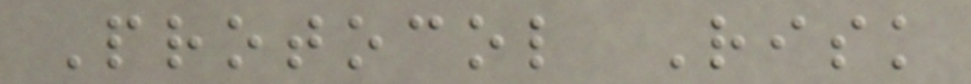Protocol Risk
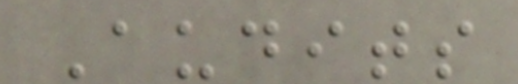Audits
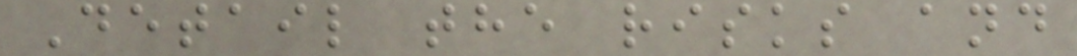Detail the risks and
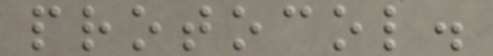protocol.
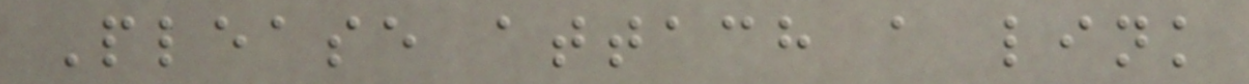Please attach a link
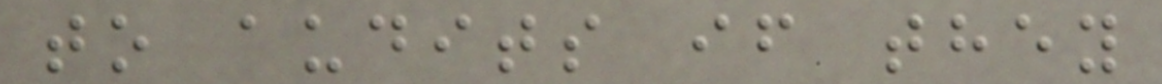to audits if they
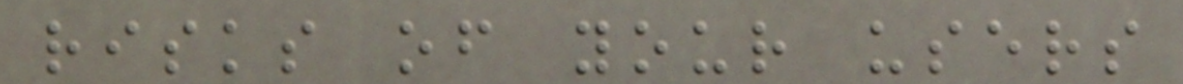risks of your users
